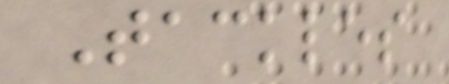Tackles
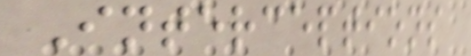Interceptions
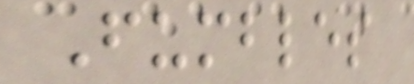Fumbles
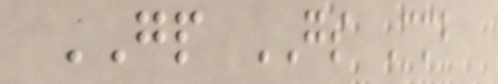GP GS Cmb
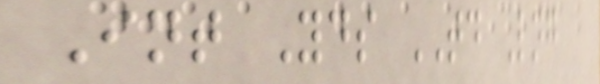Int Yds TD Lng
